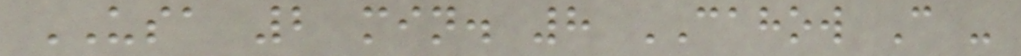USA 2 min. 8 CAHOW C -
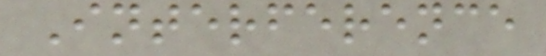Interference
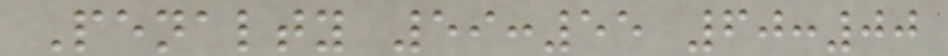Penalty 59:55 60:00
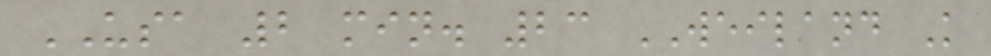USA 2 min. 23 WEILAND K
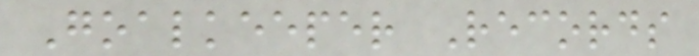Goalkeeper Records
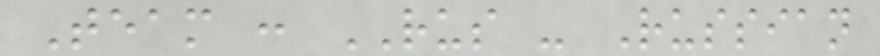Team : RUS - Russian
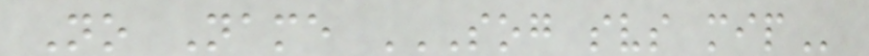No Name SOG SVS MIP
